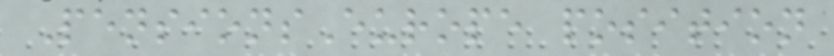PensionsEurope position
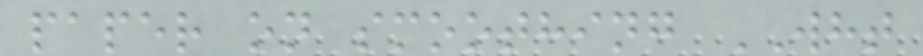paper on smoothing WHT
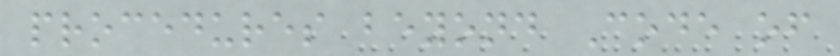procedures beyond Code of
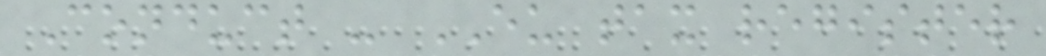Conduct - EU tax register
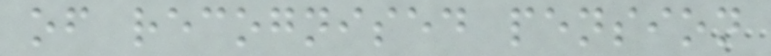of recognised pension
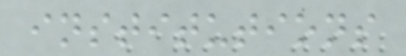institutions
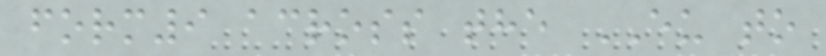form9 across the EU to
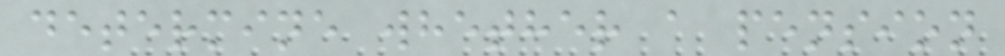determine whether a pension
